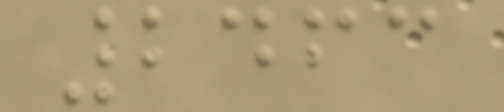2463
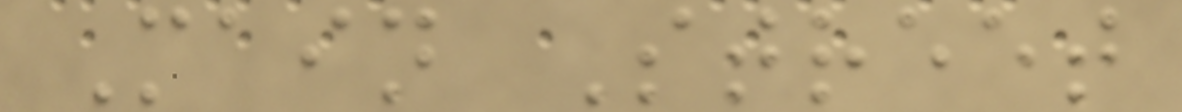Main Street
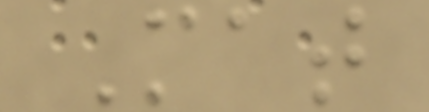Mat
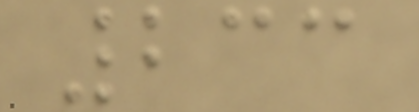233
